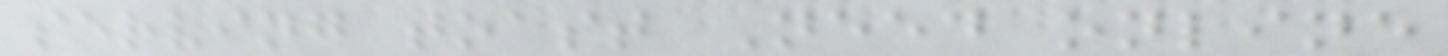serving toast Need online
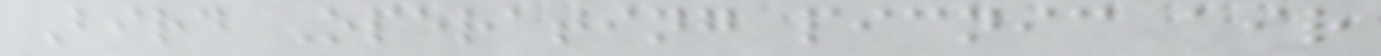Bird Operating picnic air
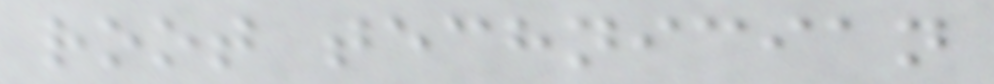root technician
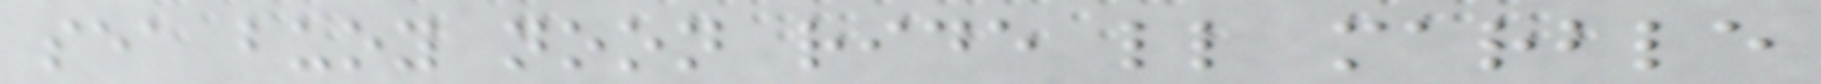sea buoy noon ride ll marble
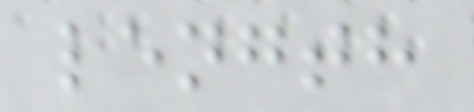length
